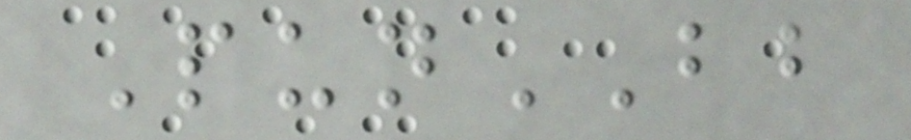PunBB
